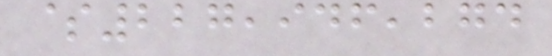$227,946,274
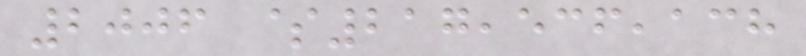2006 $217,536,138
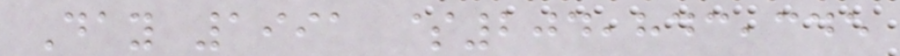Day 1991 $204,843,345
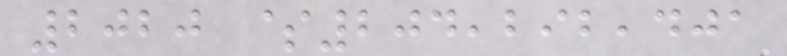2020 $204,292,401
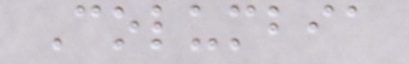Columbia
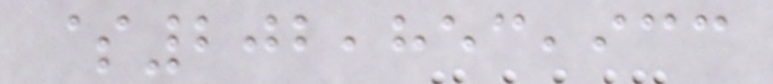$202,853,933
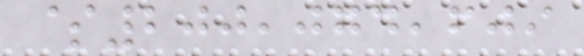$200,074,609
